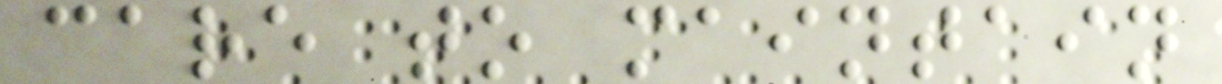care to maintain
